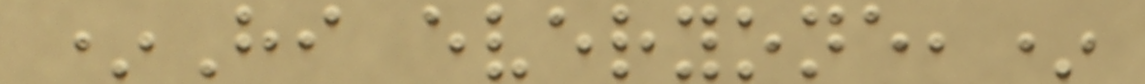*Hi everyone,*
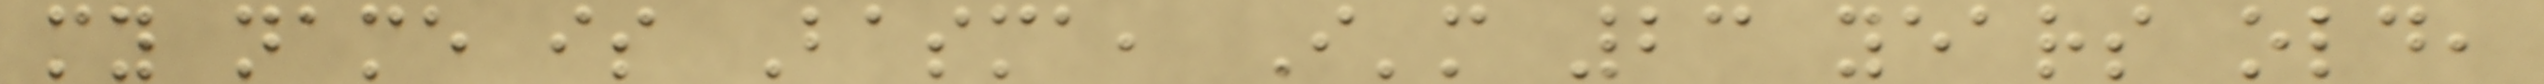my name is Basma, I'm 23 years old,
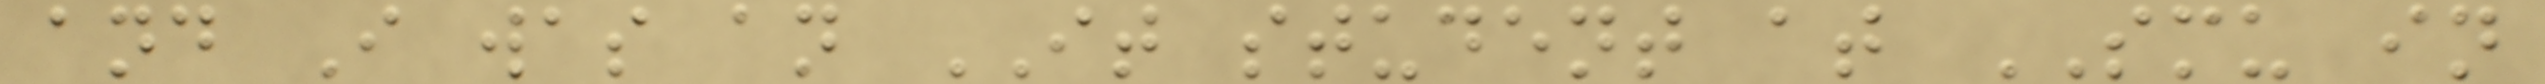and I was an IT student at SMU in
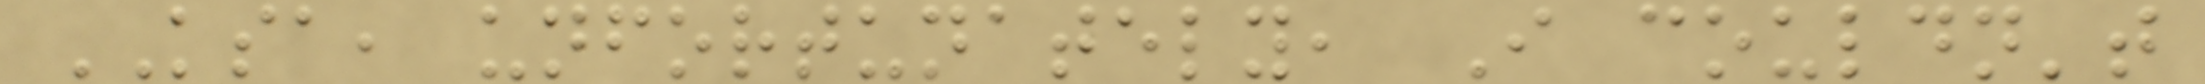KSA, unfortunately, I couldn't
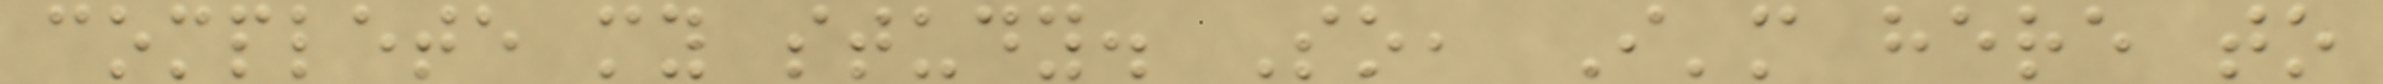complete my study. So, I'm here to
